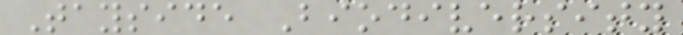Tayside Biodiversity
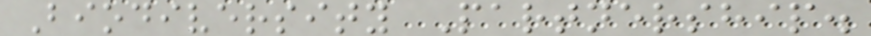Biodiversity Partnership.
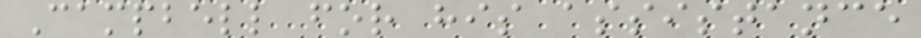Campbell for his assistance
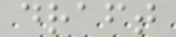draft
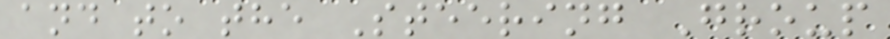and to the Steering Group
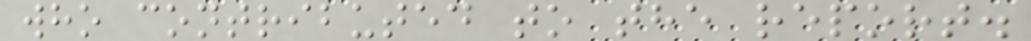who contributed to the report.
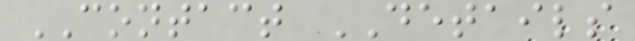CONTACT DETAILS
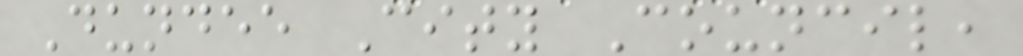Dundee City Council,
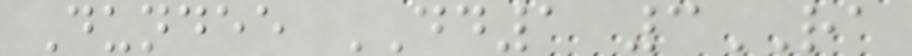Dundee DD1 3RA
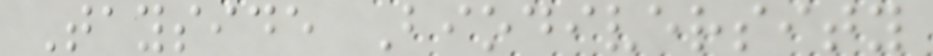Tayside Biodiversity
